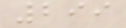299
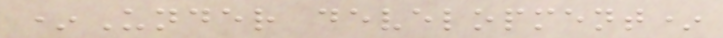*Under development*
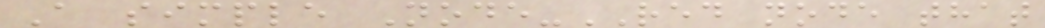A simple Node-RED node that
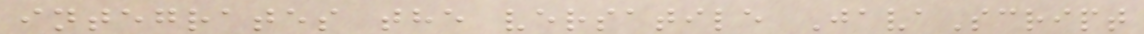integrates the versatile JavaScript
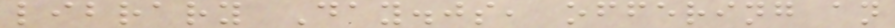library Day.js, offering an
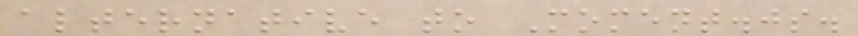alternative to Moment.js.
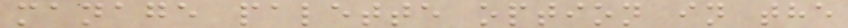manage palette option in the
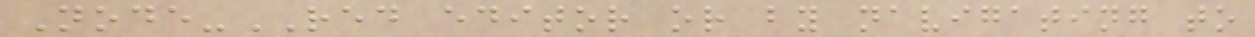Node-RED editor or by navigating to
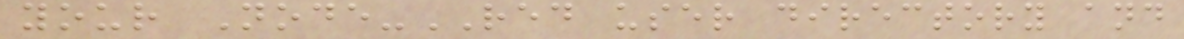your Node-RED user directory and
